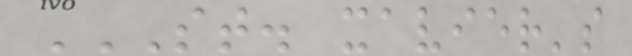ST. XAVIER'S
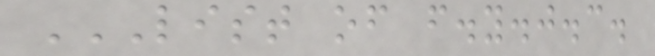LIST OF F.Y.J.C.
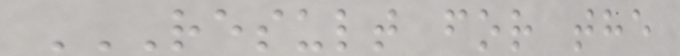RESULT FOR THE
